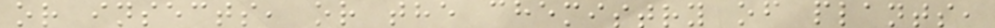or insects, or the chemistry of plants,
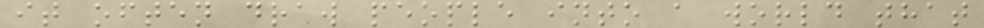it often draw people into a world that
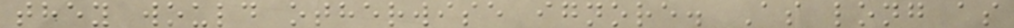they would otherwise ignore. As long as
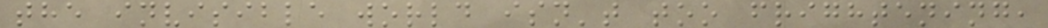the invisible world isn't too frightening,
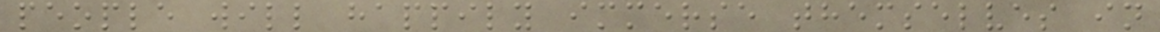people will happily immerse themselves in
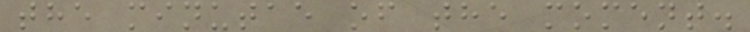the minutae of the moment.
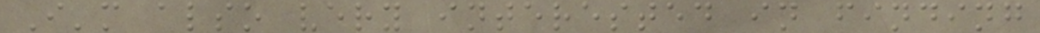I'm also very interested in finding
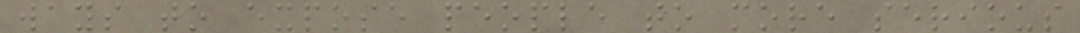ways to expose people to more serious
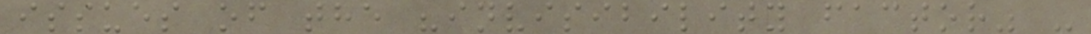issues of the "invisibility factor" -
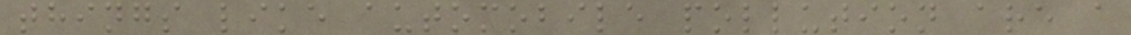things like automobile pollution are a
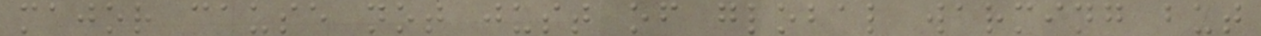major cause not just of global warming but
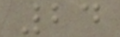24
